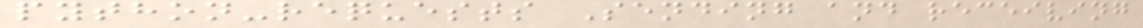python-requests Sending and receiving
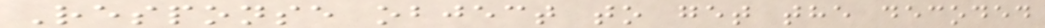Response object to get the decoded
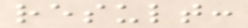result:
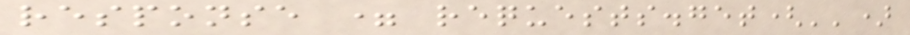response = requests.get('')
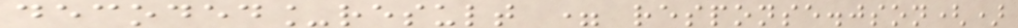decoded_result = response.json()
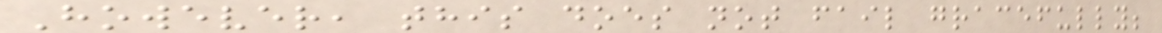However, this does not fail gracefully;
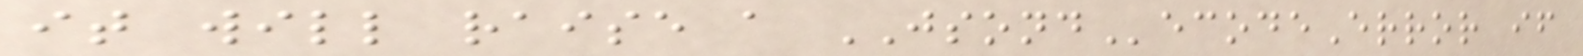it will raise a JSONDecodeError if
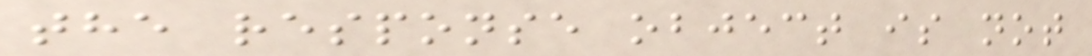the response object is not
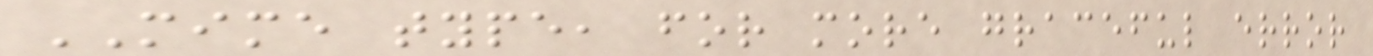MIME type, for more graceful error
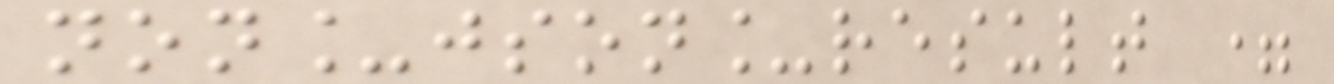non_json_result =
